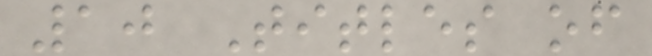10 Titles of
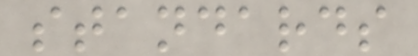standards
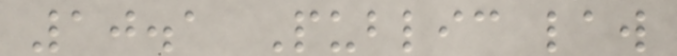10.1 Public law
